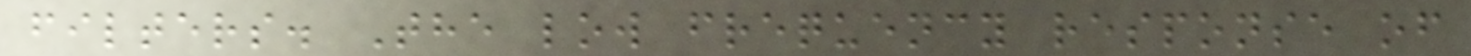filters. The low frequency response of
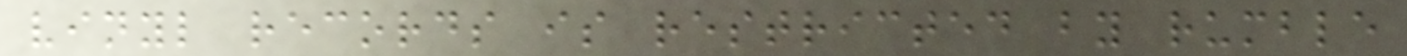vinyl records is restricted by rumble
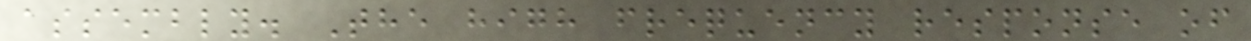assembly. The high frequency response of
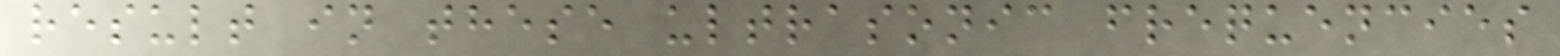result in these ultrasonic frequencies
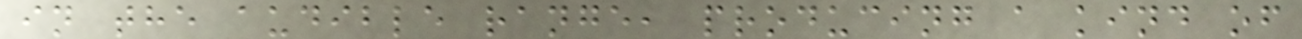in the audible range, producing a kind of
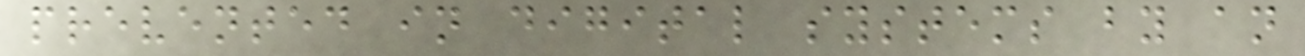prevented in digital systems by an
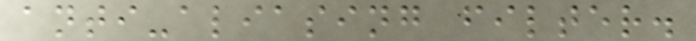anti-aliasing filter.
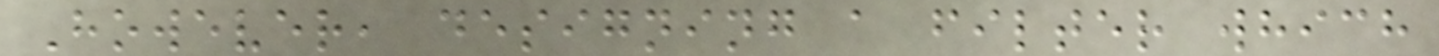However, designing a filter which
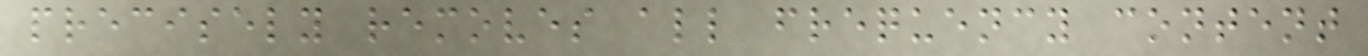precisely removes all frequency content
